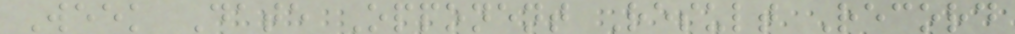Week Date Opponent Result Record
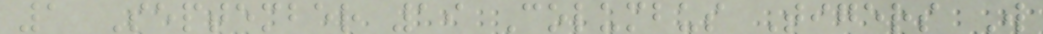1 September 19 Columbus Tigers W
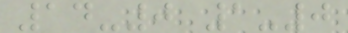14-0 1-0
